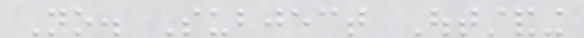No. Subject Outstanding
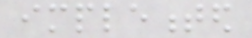implemented
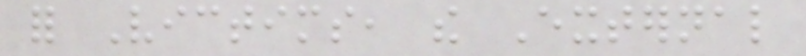for Victims, the External
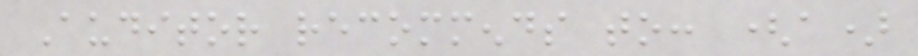Auditor recommends to: (a)
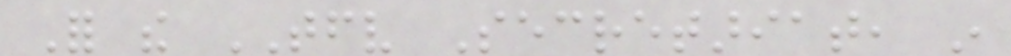For the TFV Secretariat, in
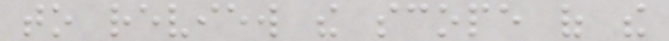to review the scope of the
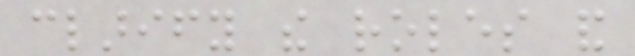clarify the roles and
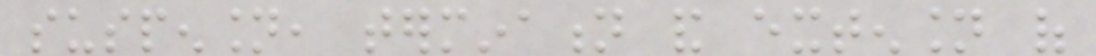suspension, termination and extension of
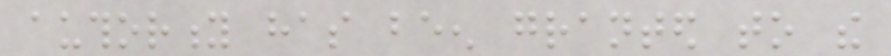authority has been granted to the
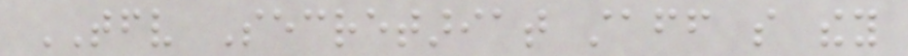TFV Secretariat staff so they
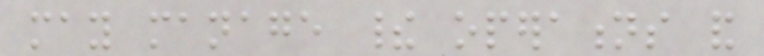may manage their operations and
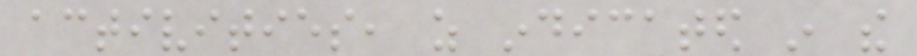activities, as indicated in the
